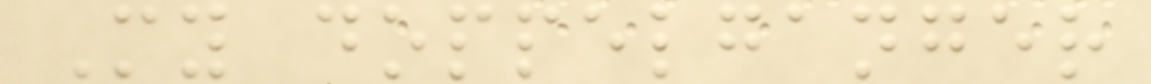My doppelganger
